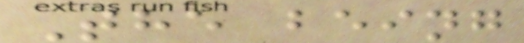The being
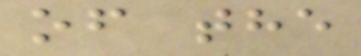of the
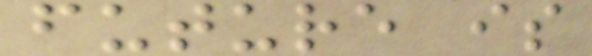future is
